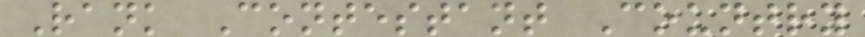Rank Contestant Country
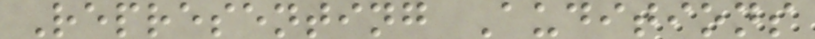Representing Auditions
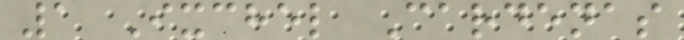1 Ixchel Cardenas
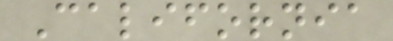California
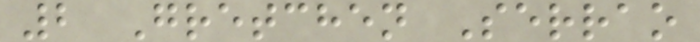2 Gretchen Serrao
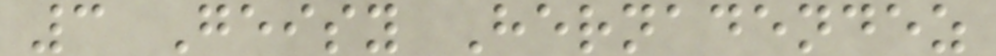3 Geisy Hernadendez
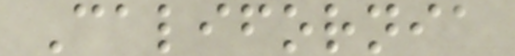California
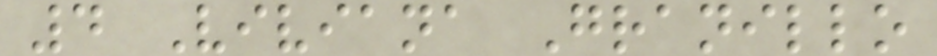4 Viviana Granillo
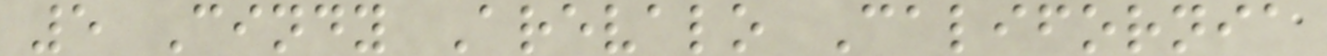5 Cindy Arevalo California
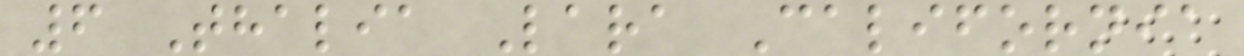6 Thalia Lara California
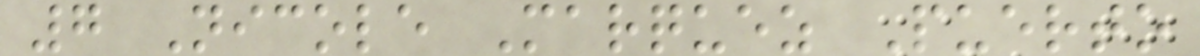7 Nicole Marquez Puerto
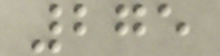275
